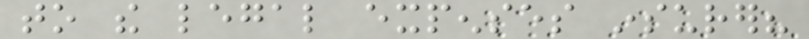to the legal expenses insurer?
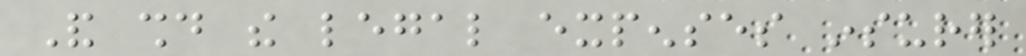And should the legal expenses insurer
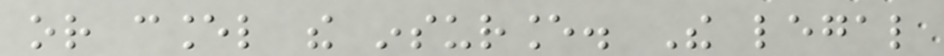or cancel the insurance. The legal
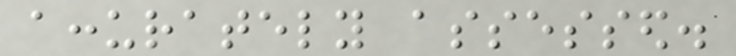accurately assessed.
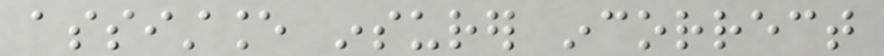assistance insurer incorrect
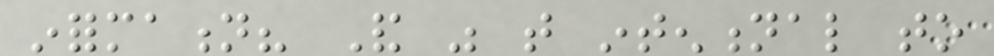information? And was that intentional to
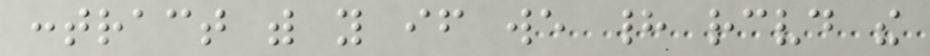contract with you if we had received the
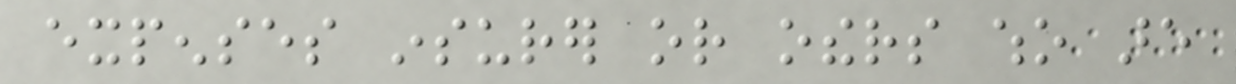expenses insurer or others who are
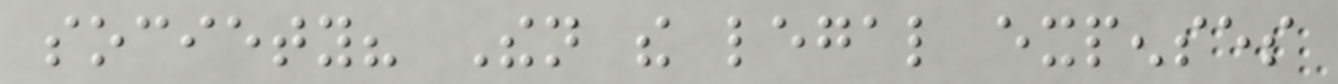society? Then the legal expenses
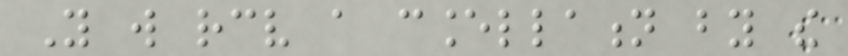You will receive a cancellation by the
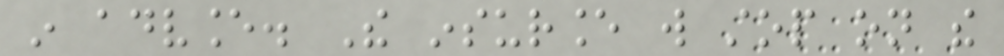in advance. The insurance will stop on the
